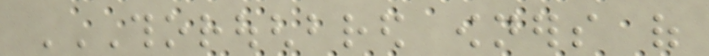THOROUGHBRED OWNERS OF
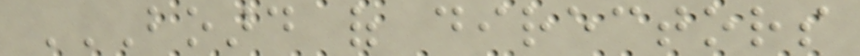BOARD OF DIRECTORS
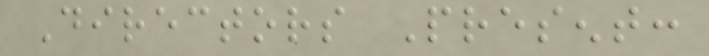Directors Present:
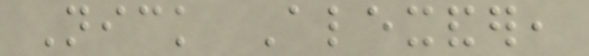Nick Alexander,
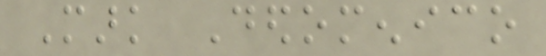Mark Dedomenico
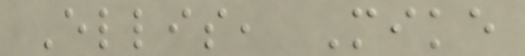Ellis, Mike
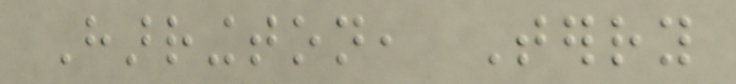Harrington, Terry
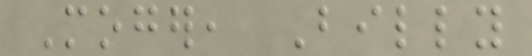Moger, Billy
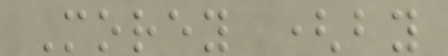Morey (by
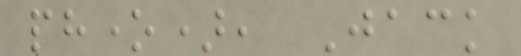phone), Jack
